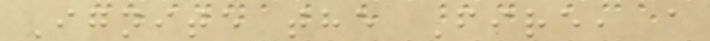Ignite the Fire, a
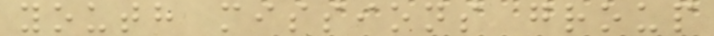youth missions group
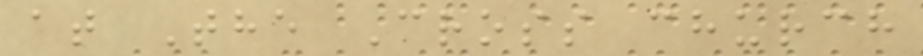at The Cross church
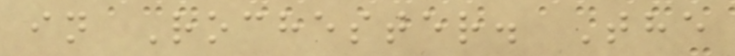in Rochester. The
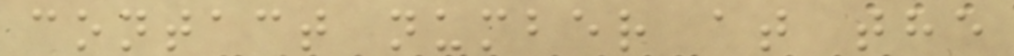contact number at the
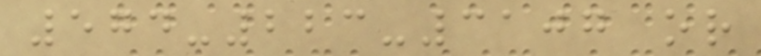574-223-3107 or
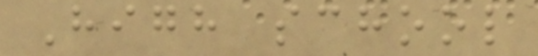High school
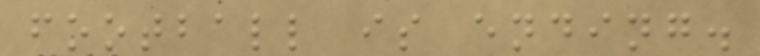football is ending.
